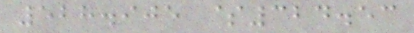528.905 $324.53
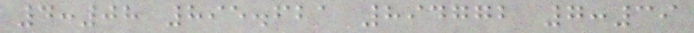4:08 895.621 894772 7:39
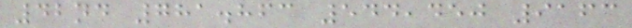42nd 781.863 544,450 9163
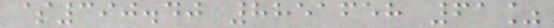$390.40 8851658 61%
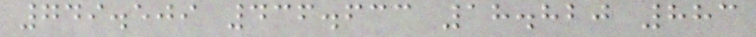749.509 436.633 18.820 883
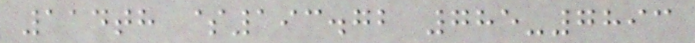114th $193.72 785-7893
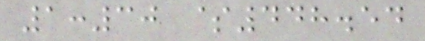1:30 $448.54
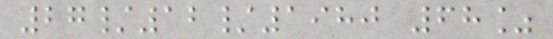27/12/1980 68%
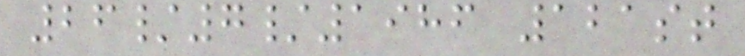26/7/1986 121st
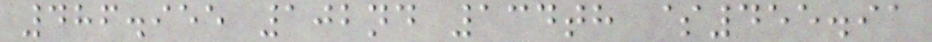486.955 102nd 134th $455.91
